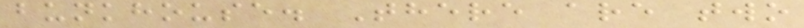bunkhouse. There are two
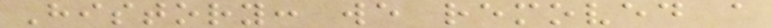History: we removed a
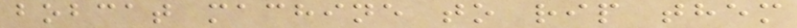bobcat machine to rip them
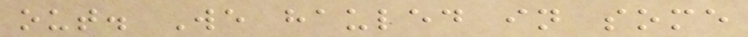out. We hauled in some
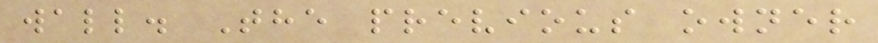wall. The previous owner
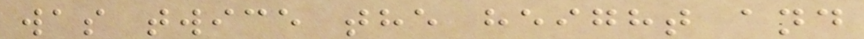was twice the height and
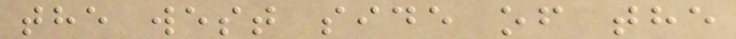the west side of the
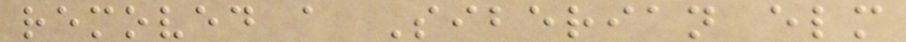removed a Siberian elm
